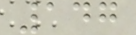147
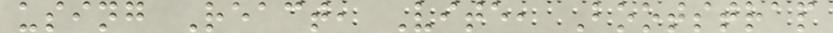using React, Vite, Bootstrap
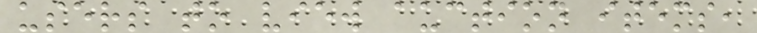users to view auction items,
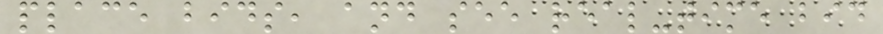place bids, and see real-time bid
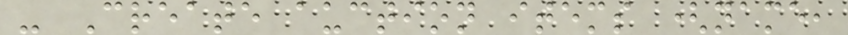- Create auction items (name,
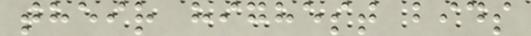their highest bids
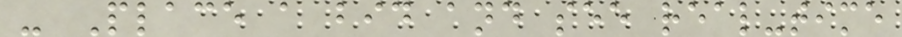- Place a bid and see real-time
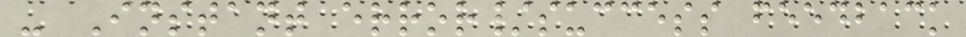- Instant error/success feedback
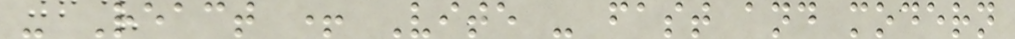- React + Vite - fast and modern
